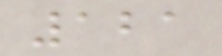121
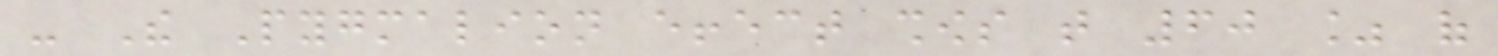- The Pygmalion effect shows that 60 % of
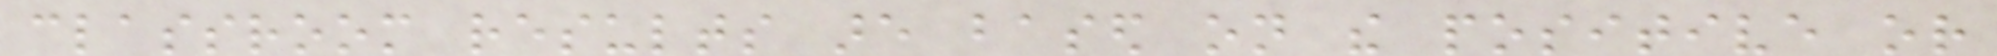classroom results are based on the positive or
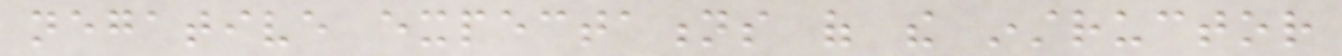negative expectations of the instructor
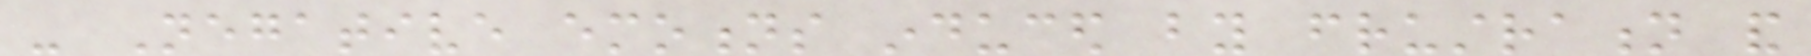- Negative emotions induced by frustration and
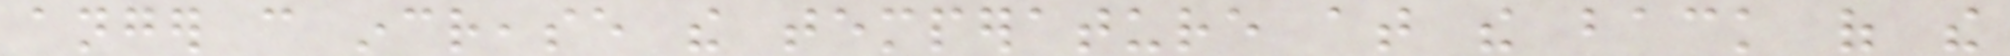anger can increase the temperature at the back of the
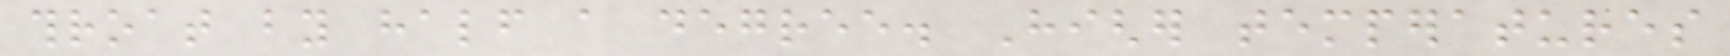throat by half a degree. Higher temperatures
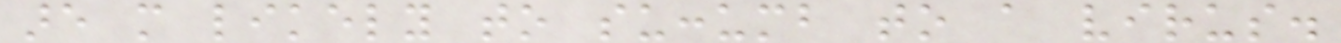are more likely to succumb to a virus.
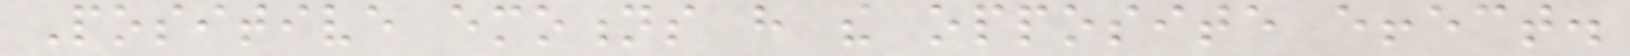Positive emotions have the opposite effect.
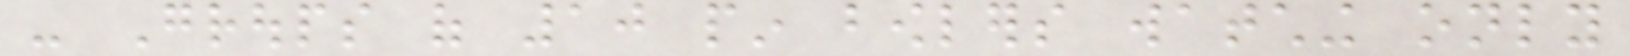- Groups of 10 pin bowlers watching only
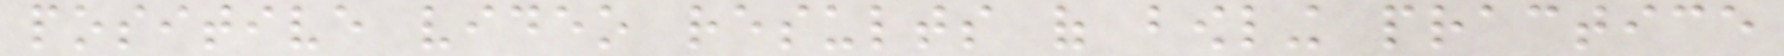positive video results of bowling practice
